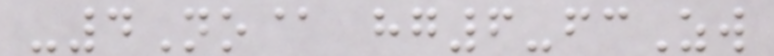-4No@ hg6-fcZw
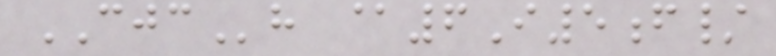CJCh @6I5f/
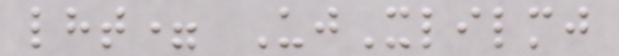lht= UjXlilmj
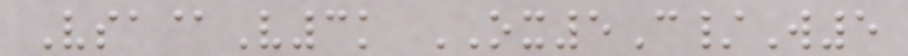Vsa@V3k OX5C/W5
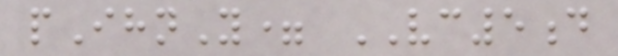pIhnY= VC5d
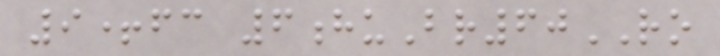9+fc 6huBr60RO
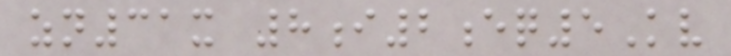zn31x 8i2eq5Kv
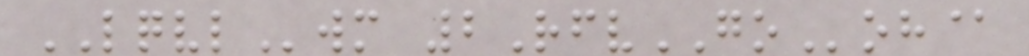LQVLwm 2RfvGOoh@
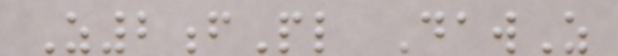Z2fPl DawZ
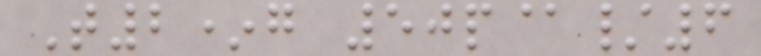T2*g 50p@/6
